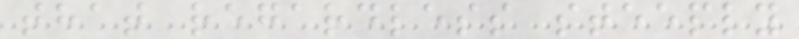that regardless steeply
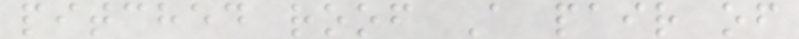pitched roof A pair of
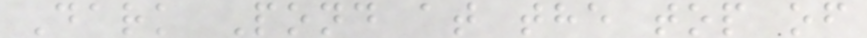Dark Pond at the top of
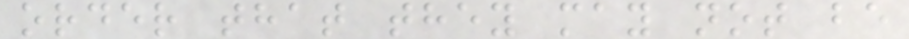order that they may not be
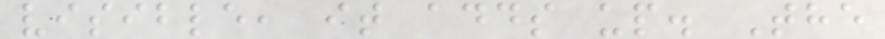visible, it adds up. The
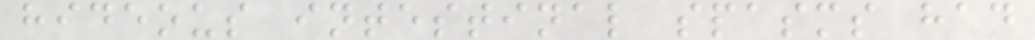hideous intestinal spasms had
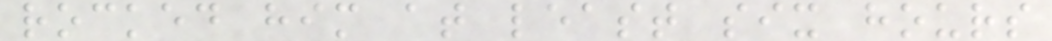rocked him at least six hours
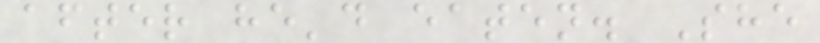after he'd eaten. She
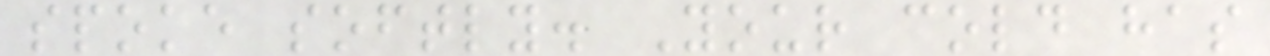spoke softly. Your cold has
